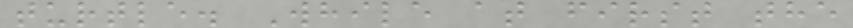turtle. While at first the
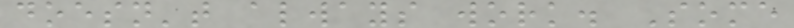doesn't always work. Some
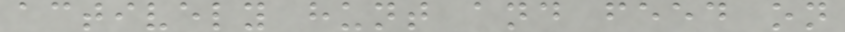actively hunt and feed on
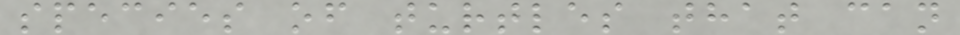species of turtles that can
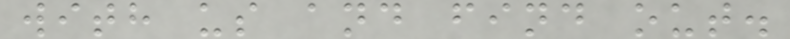with us and find out.
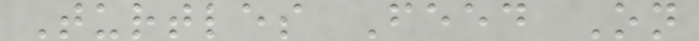Turtles Feed On
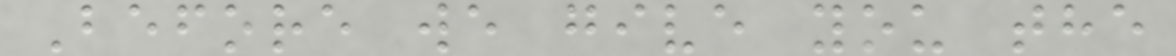Before we give you the
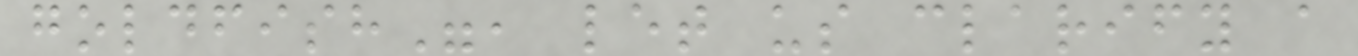goldfish", let us clarify a
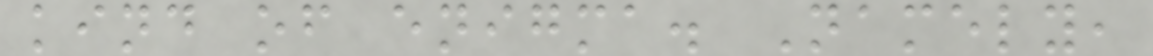kind of enigma. Namely,
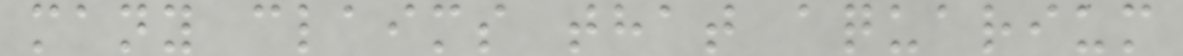many claims that aquarium
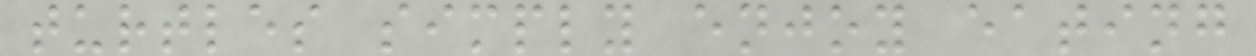turtles simply enjoy eating
